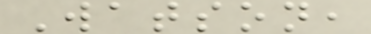Watson,
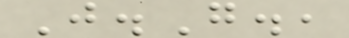J.G.,
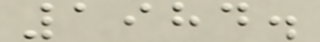1984.
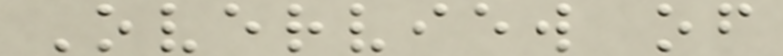Overview of
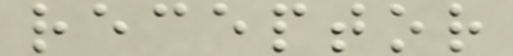receptor
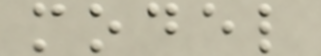model
